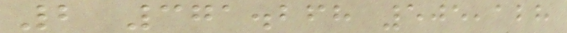2 371.268 505,128
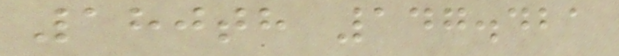180th 147.421
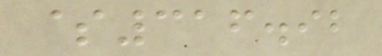$316.92
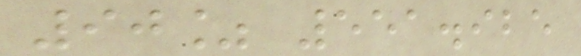90% 551.925
